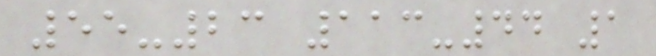55-23 113-44 1
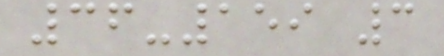36-159 3
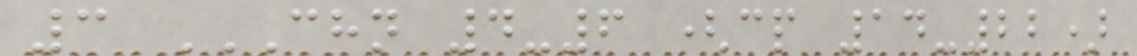3 CHN 4-6 (CP 14-22)
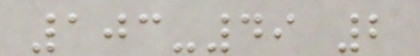103-49 2
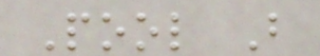Pool B
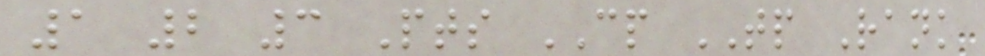1 2 3 Pts CP TP Rank
